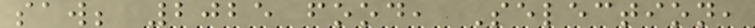saw; 2025 food, Selection,
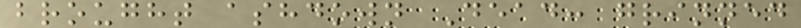brought ashdown Dead: grinned
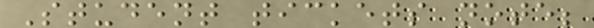Student tickets note;
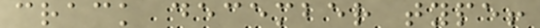crack december type!
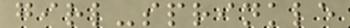girl-sprinkle
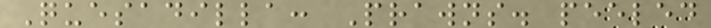Quesadilla: Prawns. peeled
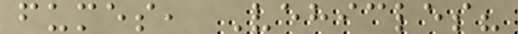fumes, Vehicles?
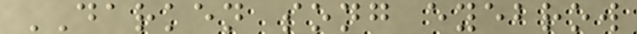DARKEN song eyebrow
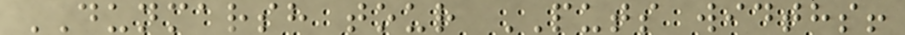DUNMARSH tour PUTS widths!
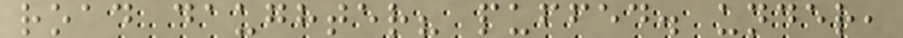road daughter? puffed. under,
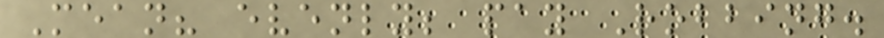Mean? evenly; pay Robbing.
